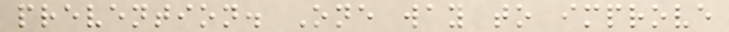prevention. One way to improve
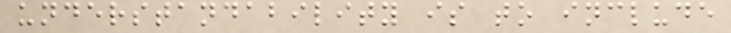understandability is to include
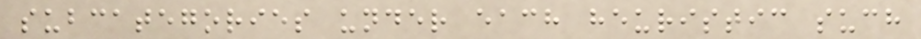subcategories under each heuristic such
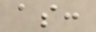as:
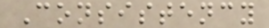Consistency
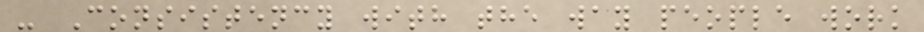- Consistency with the way people work
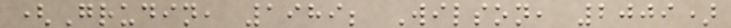(Grudin, 1989; Wilson, 2009)
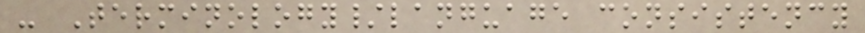- Terminology/language consistency
